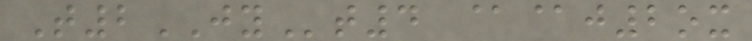T2JYt4 @@j2ox
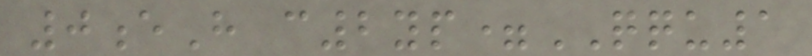0eH c2yp=QQU1
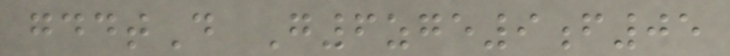gddtD G6zge9f05
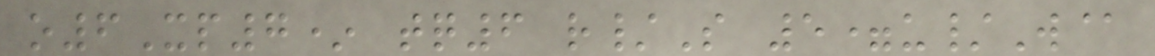o6Xp7* tq6 r/S 5=u/W@
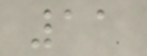11
